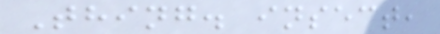Thing. insect,
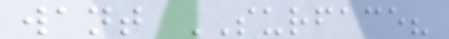want SURFACE?
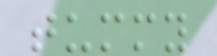tummy
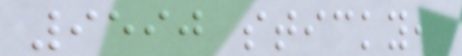9590 sticky,
